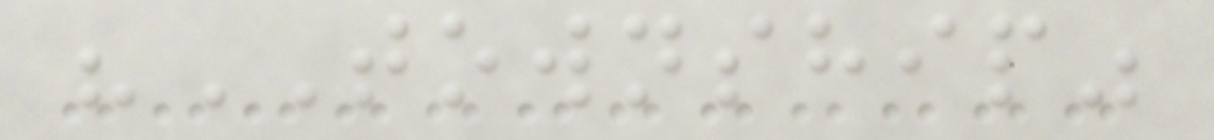"TOWNSHIP"
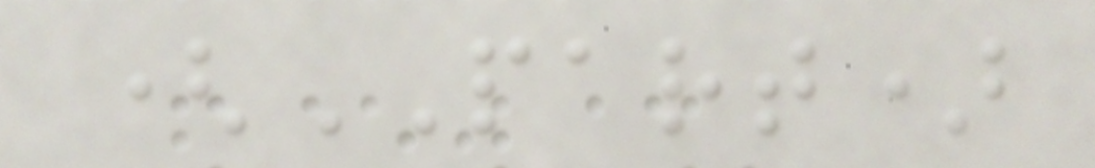(PART)
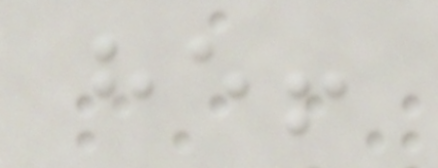he!
